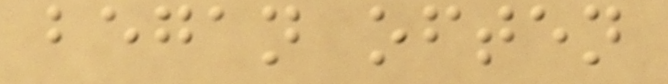began often
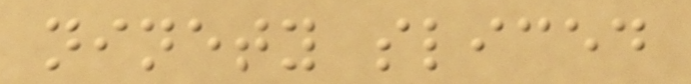ninety sliced
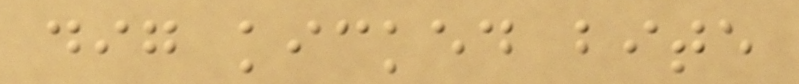dig kicked bite
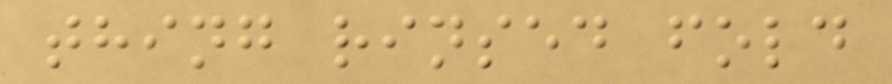thing rinsed fold
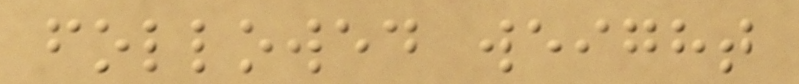followed weight
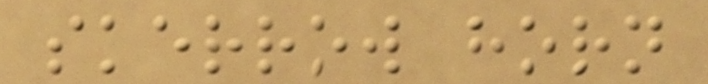skerrow horn
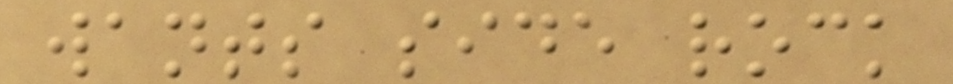wants side rock
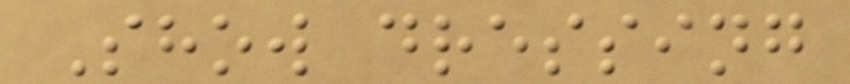Show dressing
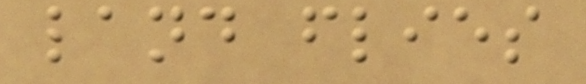land flies
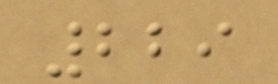229
